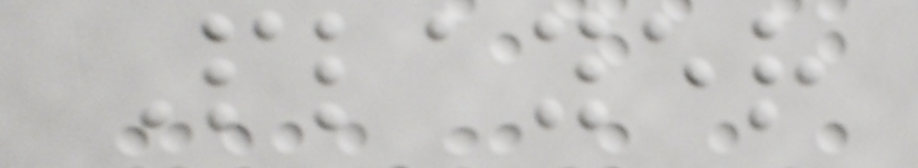Player
